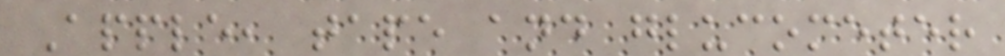Apple, tape and glucometer
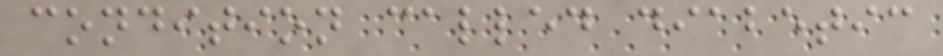condition called diabetic
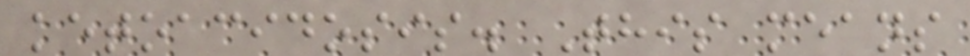ketoacidosis. This means
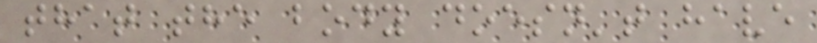that the body doesn't have
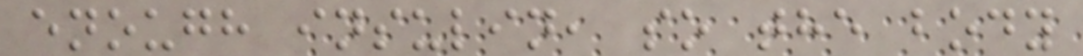enough insulin, so the body
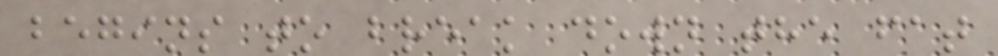begins to break down the fat
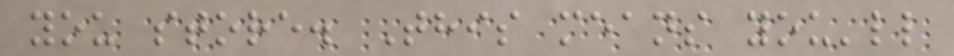you store. This means you'll
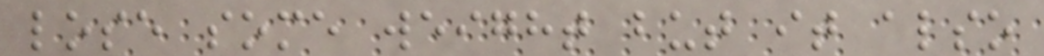lose some weight but it also
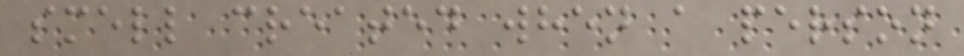smell created when a person
